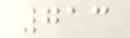713
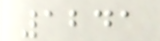1241
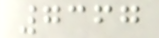7367
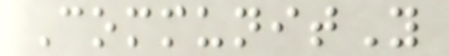CommunitY
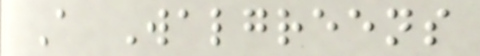A Walgreens
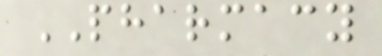PHARMACY
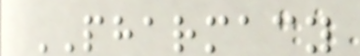PHARMACY
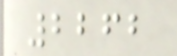2262
